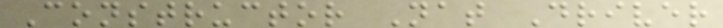Constructor Nat Driver
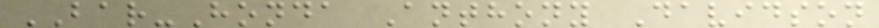BAR-Honda Anthony Davidson
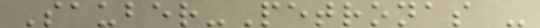Sauber-Petronas -
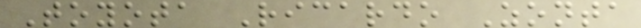Toyota Ricardo Zonta
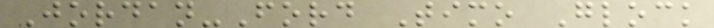Jordan-Ford Timo Glock
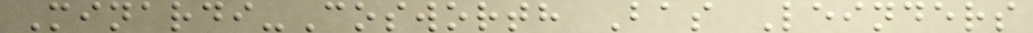Minardi-Cosworth Bas Leinders
